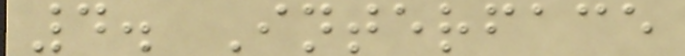4. Interface
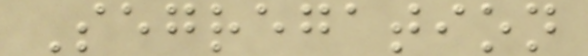Segregation
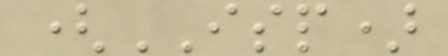(ISP)
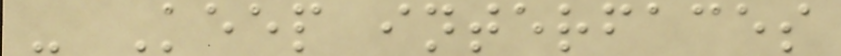- Keep interfaces
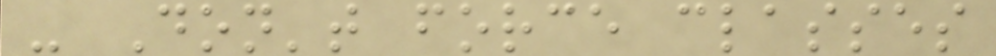- Don't force classes
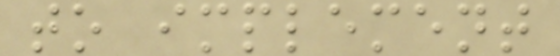to implement
